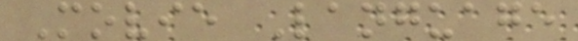Movie Language
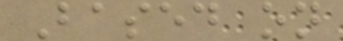Based on
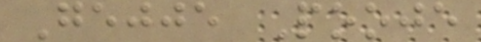Gejje Pooje
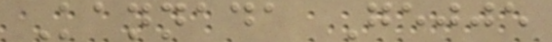Kannada Gejje
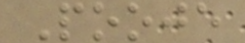Pooje
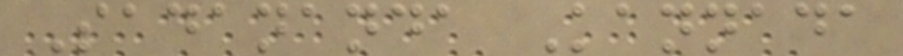Sadananda Kannada
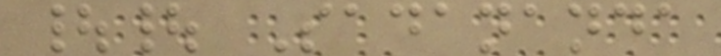|| Sadananda
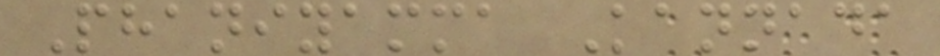Phaniyamma Kannada
